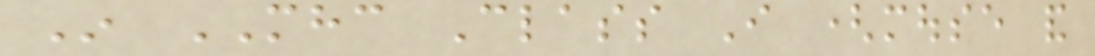In MHC Class I (mouse and
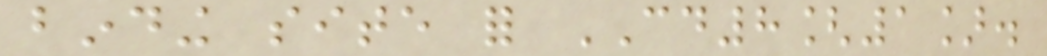binding site for CD8[1].
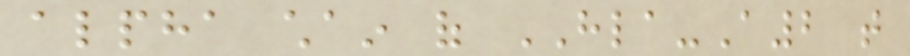alpha chain of HLA-A2 that
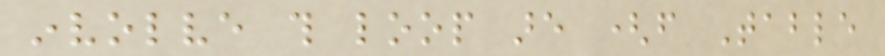involve this loop are (from Table
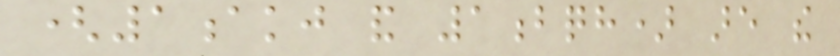(1akj and 1bqh) are the
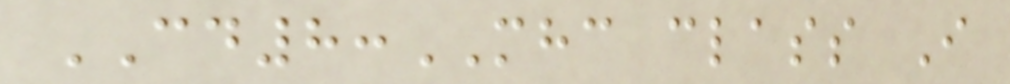CD8:MHC class I
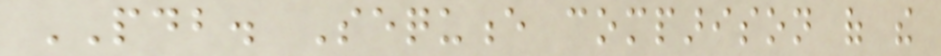PDB. Sequence comparison of the
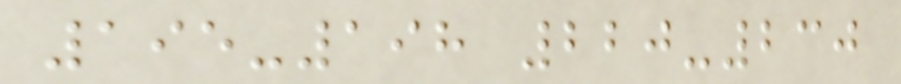195-198 220-230
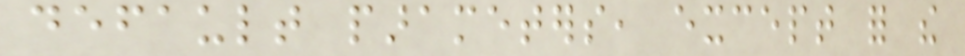default parameters, except for the
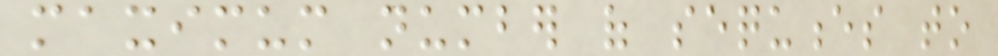maximum number of sequences to
